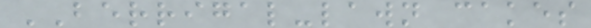BERRIGAL-lawn cakes
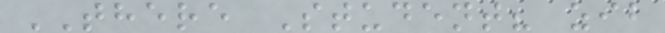THERE Student? zib
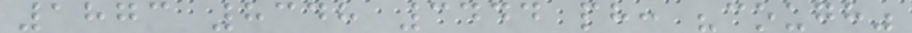1873 8348 3444 ph: "cough"
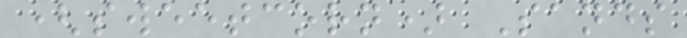(sweetcorn) Sands
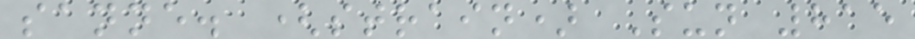sanne. (strain) Sun 815
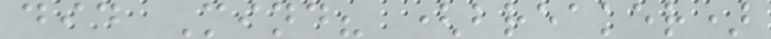did Mind? (breaker)
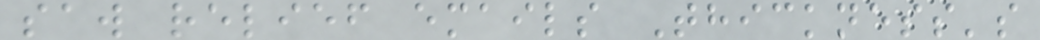saw relief emails Thickness's
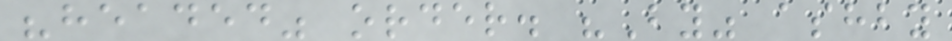"headed" order. "By" ashby
